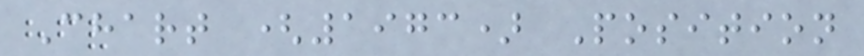Chart (1973) Position
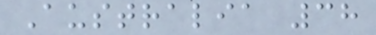Australia 38
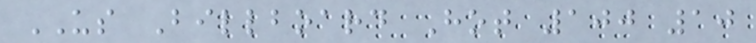US Billboard Hot 100 10
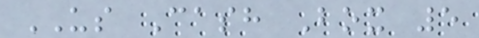US Cash Box 5
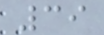39
